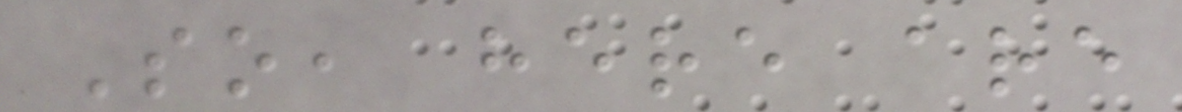So, here are
